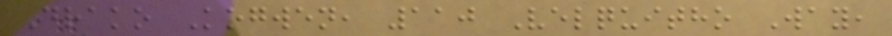Drako Kogwen, 110 Velquitho Way,
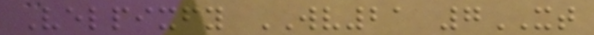Velpixfy WV21 7XT
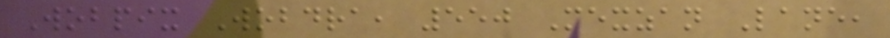Wobpix Wobdra, 550 Mexzan Lane,
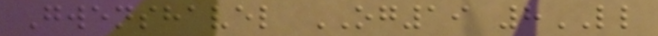Gwenshavel OG19 8LL
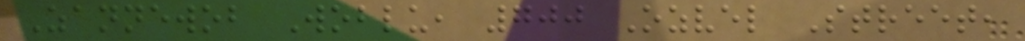Zannewob Woblu, 700 Ozvel Street,
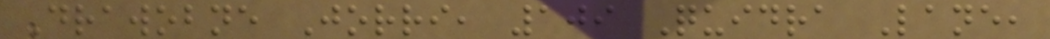Drawobne Jorri, 109 Quidra Lane,
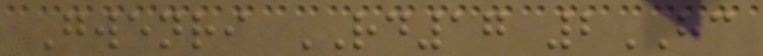Gwenri RD17 2HC
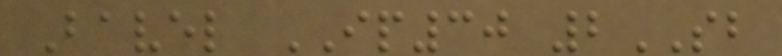Bavel IP30 2SB
